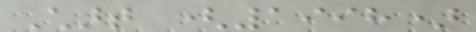Chart (1998)
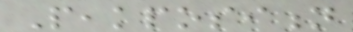Peakposition
